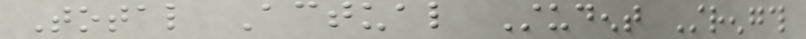Total Actual Student Strength
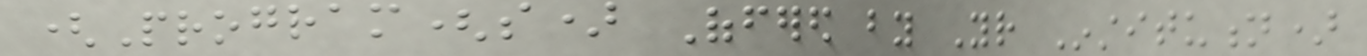(Program(s) Offered by Your Institution)
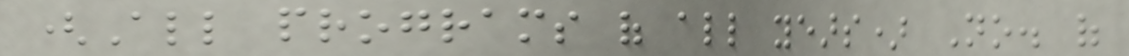(All programs of all years) No. of
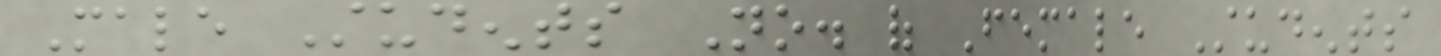Male Students No. of Female Students
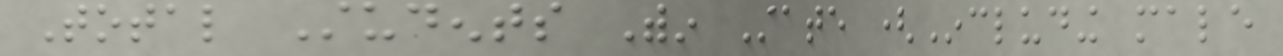Total Students Within State (Including male
